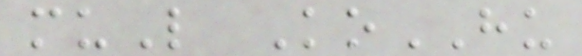muL KoHU
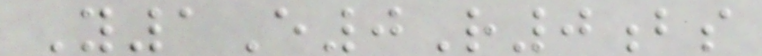Y1E0R0bs
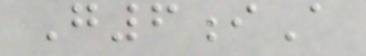G6iA
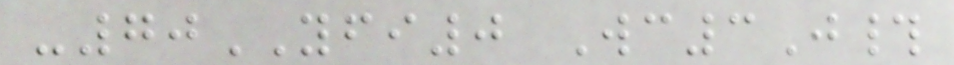-70YFI0 Wc3J#
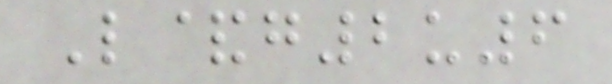L&g2u6
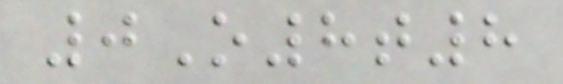0O8t8
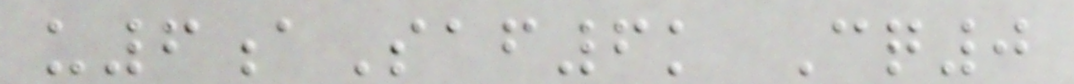u6aSaf6k Cq0
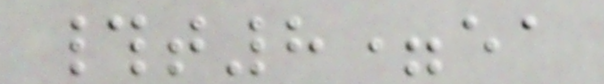#t8=ea
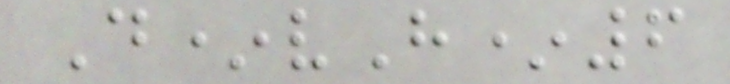D*vH*6
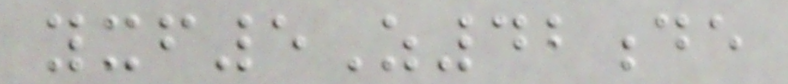yxf5Z42de
